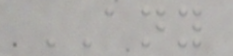ANY
